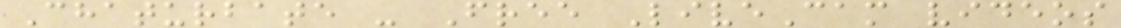Chaturbate - Free LiveCam videos
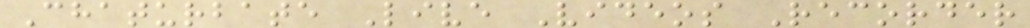Chaturbate Live Videos Recorder
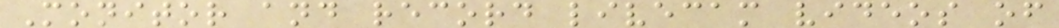Monitor and record livecam videos of
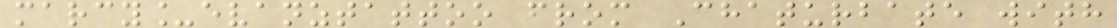marcy_evanztattoo from Chaturbate with
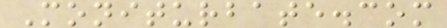Moniturbate.com
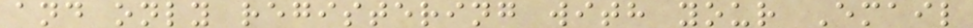and only registering with your Email
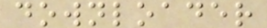downloader
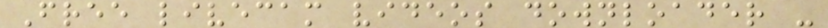Free livecam videos downloader -
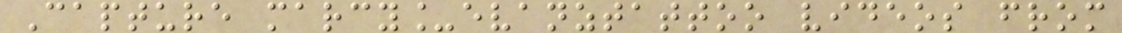Capture marcy_evanztattoo videos from
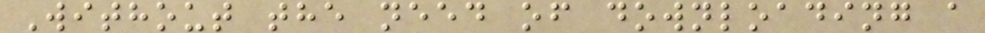Without the need of downloading a
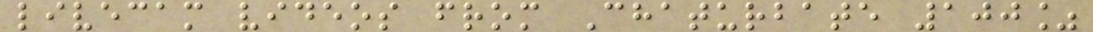livecam videos from Chaturbate 100%
